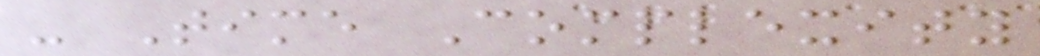- Time Complexity
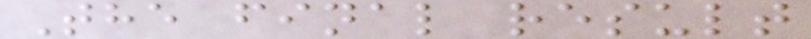The final result
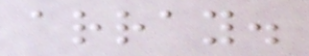array.
